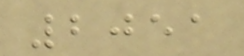2051
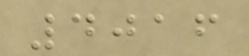4016
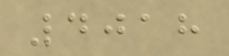4018
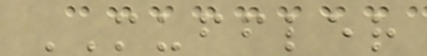MUFFLER
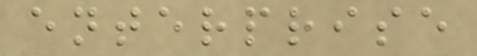enterprise
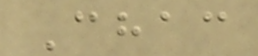Chac
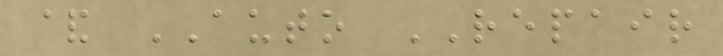& AUTO REPAIR
